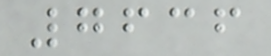7636
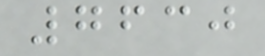7630
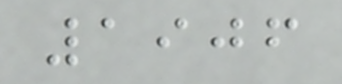1906
